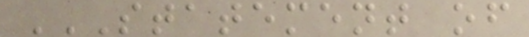STATEMENT OF
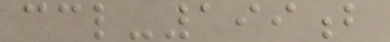ccl-199b
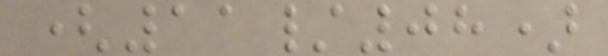(11/08)
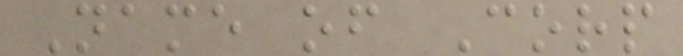Name of Corp
